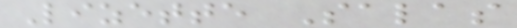Lizette Salas
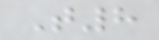T8
